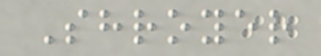Shroyer
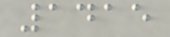1415
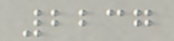2237
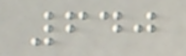640
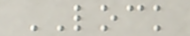LOCK
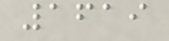1619
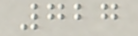727
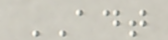ADT
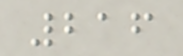216
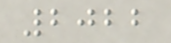2022
